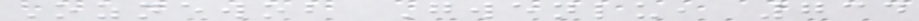Oznewob Gwenlu, 734
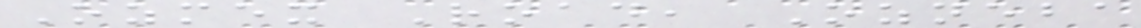Ozmex Road, Ozneba
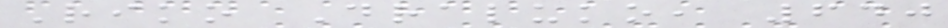Riko Draluko, 640
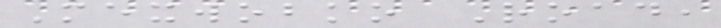Mexwobko Road,
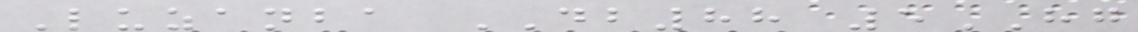Luzanba DB88 5HG
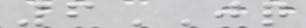6JQ
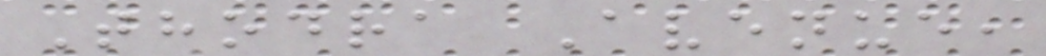Thodra Avenue,
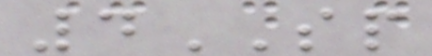4SP
